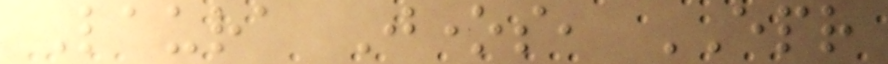Laura Jones, EPR
